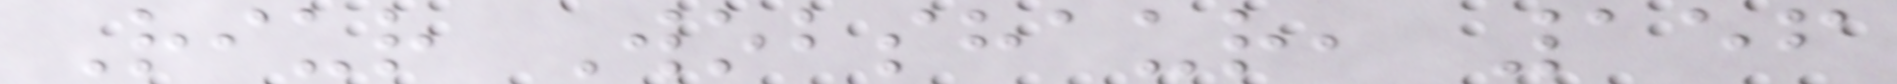Riur Wobshaur, 156
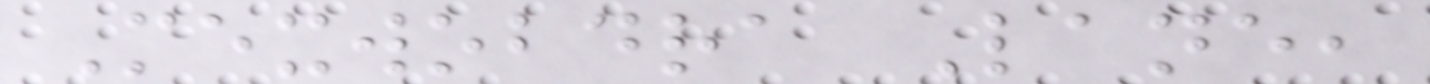Mexwobdra Lane,
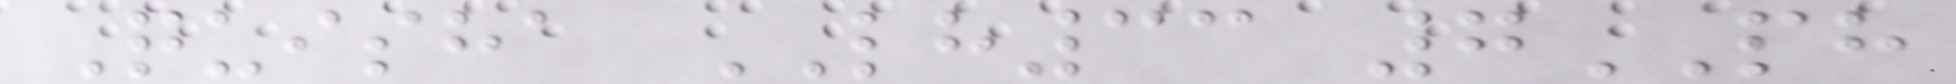Quisha LH33 7PH
